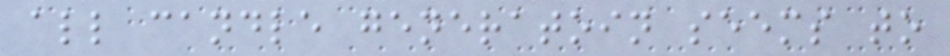all candle generatoin seems to
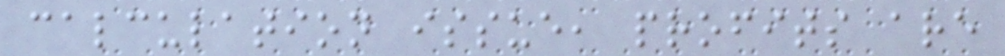calculation issue, profits are
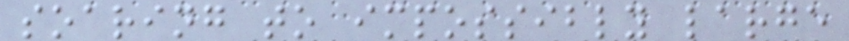soaring to impossibly large
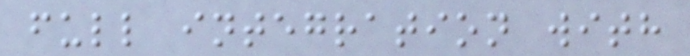full integration with
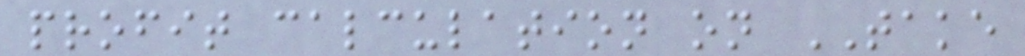profit calculation on TAKE
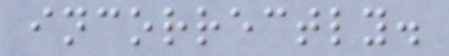incorrectly.
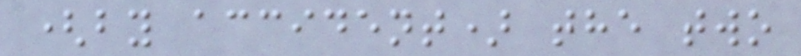(by accident) the two
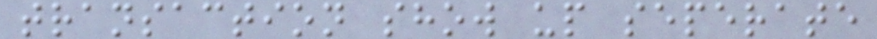transaction show up seperate
